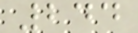244
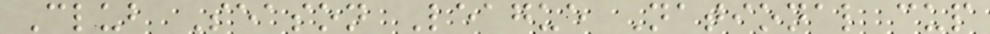Club Season League National cup
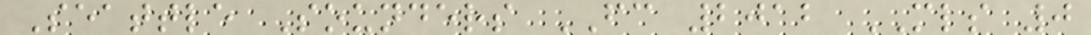Seattle Sounders FC 2012 MLS 0
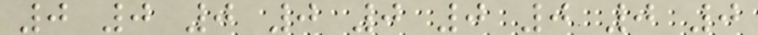0 0 0 0 0 0 0 0 0
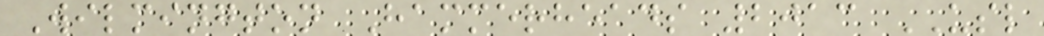Wilmington Hammerheads 2013 USL
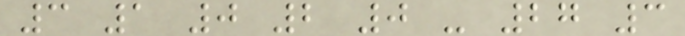3 1 0 2 0 - 27 3
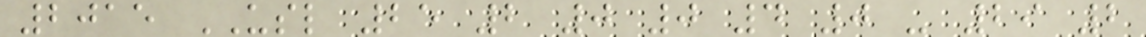2015 USL 25 2 0 0 4 0 - 29 2
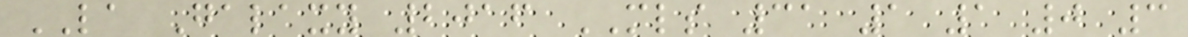LA Galaxy 2016 MLS 31 1 1 0 3
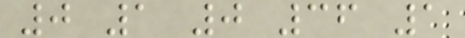0 1 0 36 1
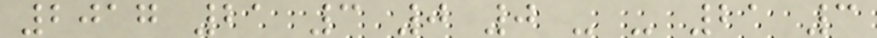2017 21 3 0 0 - - 21 3
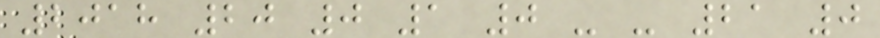2018 20 0 1 0 - - 21 0
